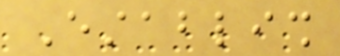Establish
